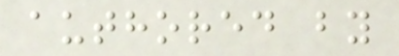authored by
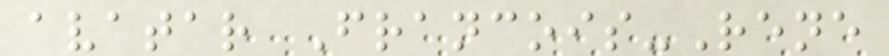avatar Francois-Rene
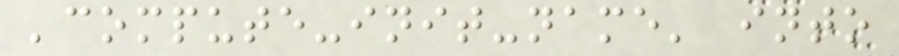'compute-init-name' into
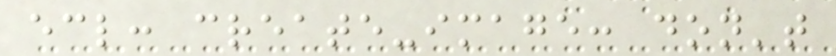ecl: create-image: don't
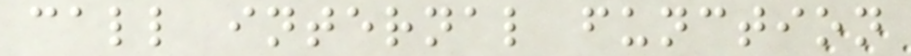call internal function
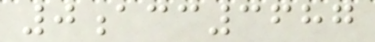0acc3687
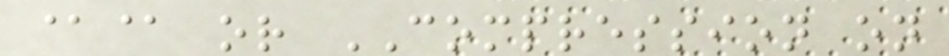@@ or COMPRESSION on
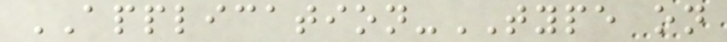APPLICATION-TYPE on
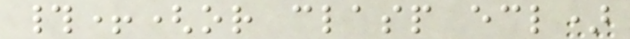#+(or clasp ecl)
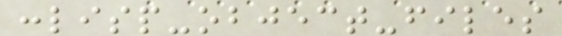:lisp-object-files
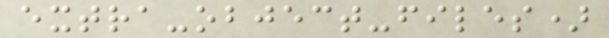extra-object-files)
